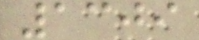1309
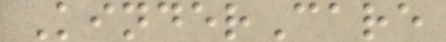KinderCare
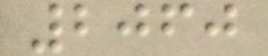2060
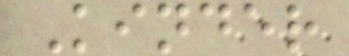Kinder
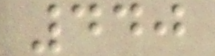440
